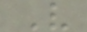V
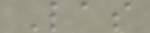Las
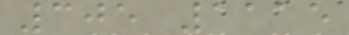305 1115
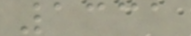1331
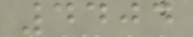4404
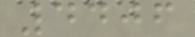4406
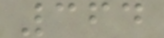364
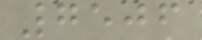7506
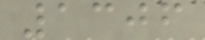1306
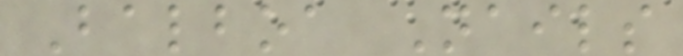Balboa Nails
